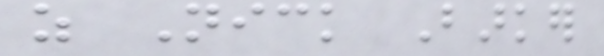as Nick Barker
